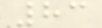83
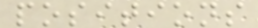positions
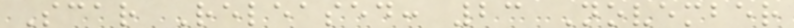Scar Released: 23 November
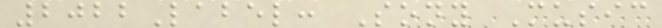2022Label: Sony Music
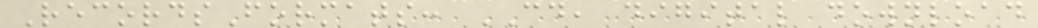RecordsFormats: CD, digital download
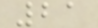21
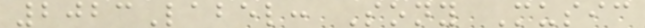2023Label: Sony Music
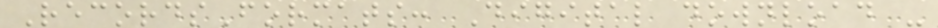RecordsFormats: Digital download -
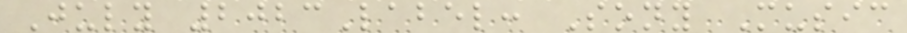July 2023Label: Sony Music
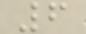6
